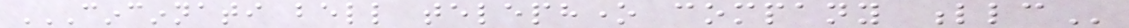CINCINNATI BELL TELEPHONE COMPANY LLC
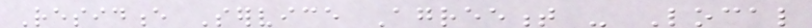Residence Service Agreement - Local
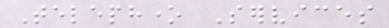Telephone Services
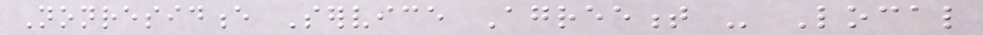Nonresidence Service Agreement - Local
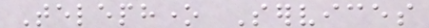Telephone Services
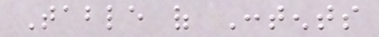Table of Contents
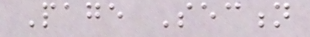Page Section
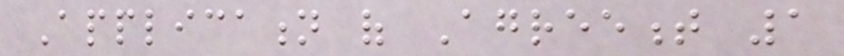Application of Agreement 1
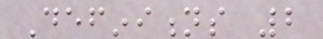Definitions 2
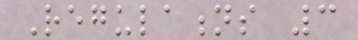Regulations 3
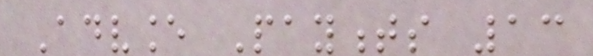Advance Payments 13
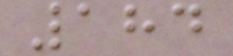184
